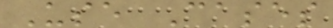Use Cases
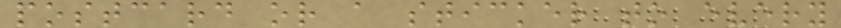postcard or a sticker to every
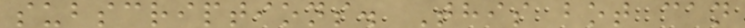subscriptions. This bot can
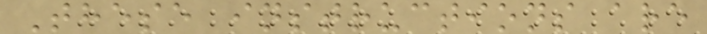These instructions are
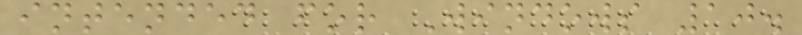intended for Windows 10.
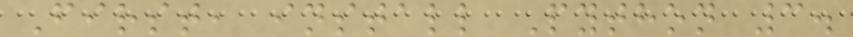First, install Python 3.
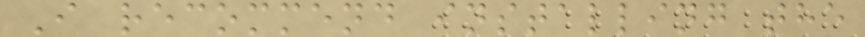I recommend installing the
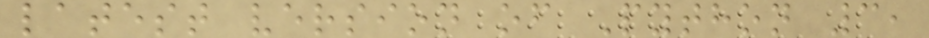latest version of Python 3,
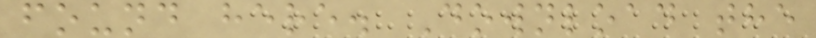found here. Download the
